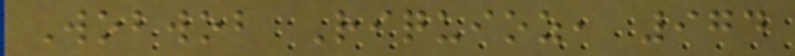Wobwob Riquioz, 974
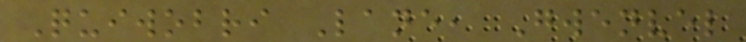Quiwobri Lane, Gwenvel
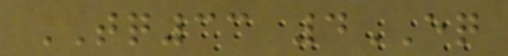TQ33 4EQ
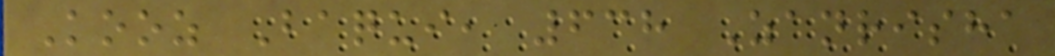Kooz Baqui, 638 Zanrisha
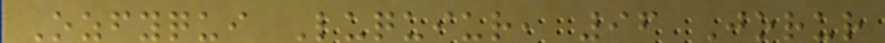Ozfyqui Luquiur, 96 Jorur
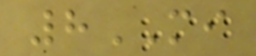8MI
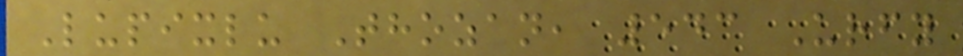Lupixlu Thozan, 543 Urfy
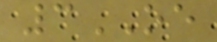3OE
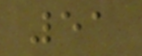51
